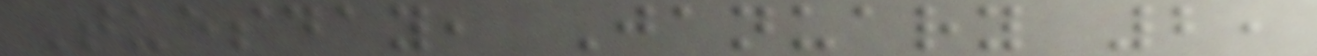Tuesday, January 2,
